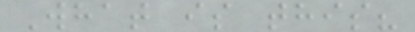What is this?
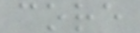core
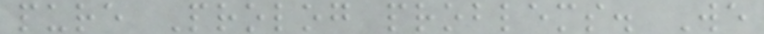pure Prolog problems. We
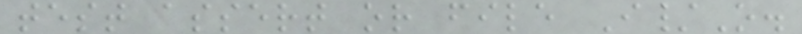test assert or file I/O.
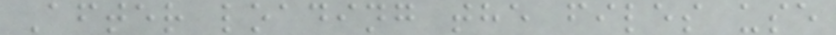After loading the files use
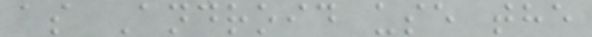as Android use the
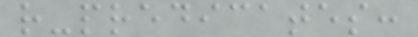r-predicates:
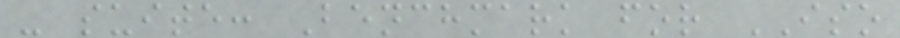- suite: Benchmark for ISO
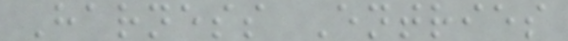Harness Entries
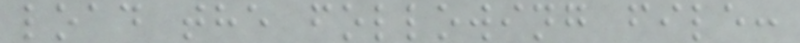load the following file:
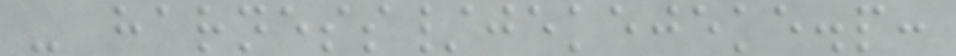- harness/jekejeke.p:
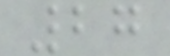27
